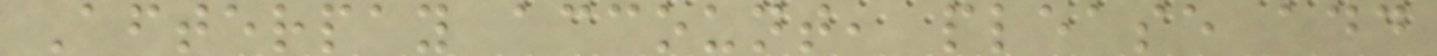Afterpay account, please add
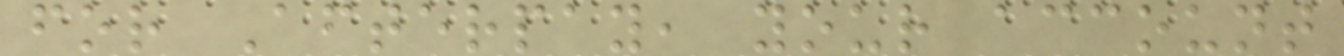for Afterpay, your account
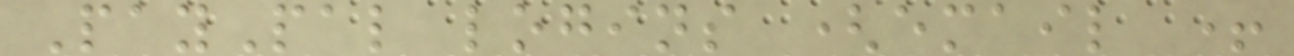PayPal logins (email +
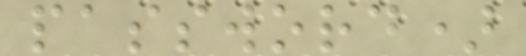password)
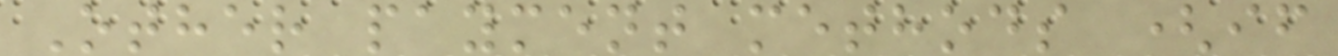Other payment methods (if
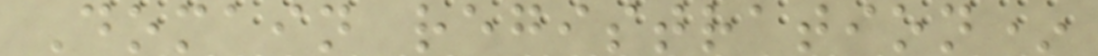Domain registration*
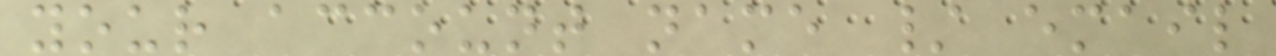your account name / email
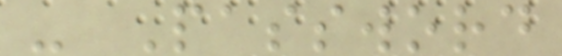- Password
